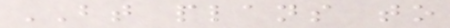BT plans to
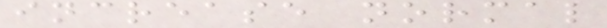increase normal
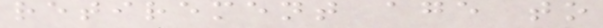retirement age to
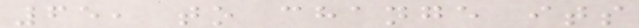65, to change its
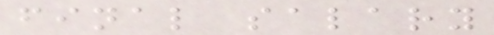final salary
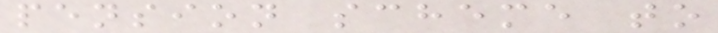pension scheme to
